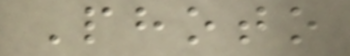Photo
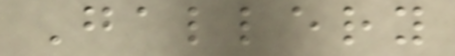Gallery
